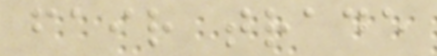fair trade
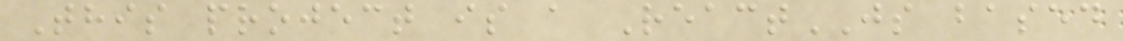This project is a ReactJS based
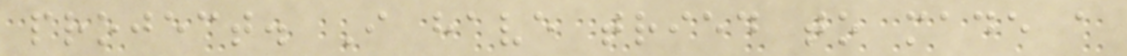project. I have tried to made a
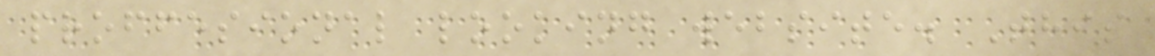proffesional looking website. This
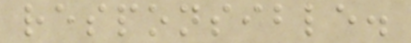responsible.
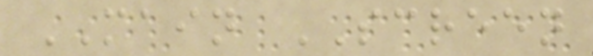MAIN SCREEN
